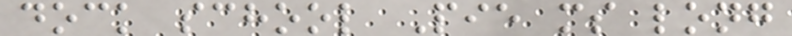dock school Pie ms long
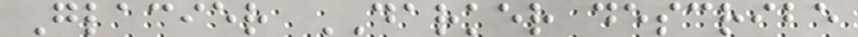Glacier DARKER describe
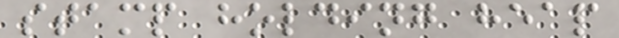stamp holding heap
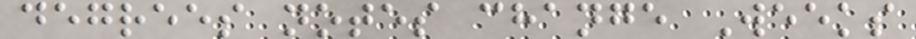degrees notes change Weeks
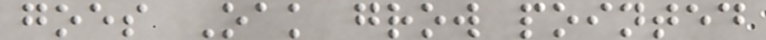goes Oak grow pointed
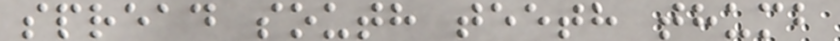spread south teeth thumb
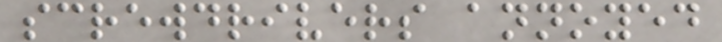screwdrivers annoyed
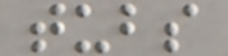tubs
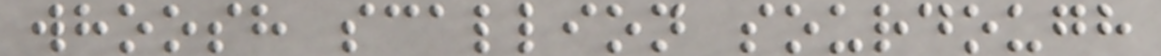whoosh scallion sourdough
